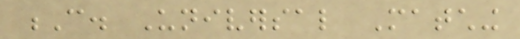C. Universal Matching
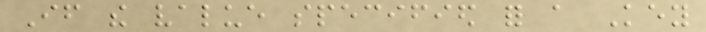If the value specified for a Key
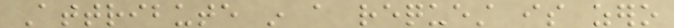Attribute in a request is zero
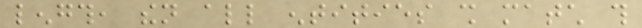length, then all entities shall match this
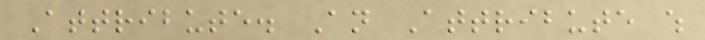Attribute. An Attribute which
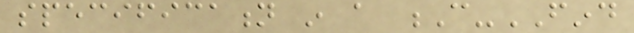specification in a C-FIND
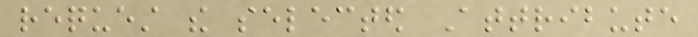request the selected Attribute
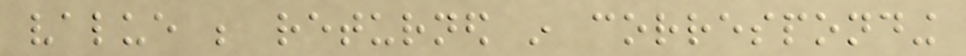value be returned in corresponding
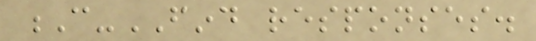C-FIND responses.
